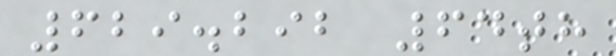629.292 64th
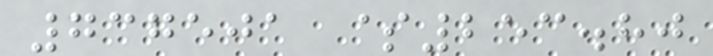737501 $253.80
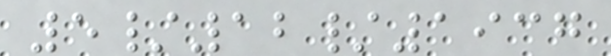5/12/1937
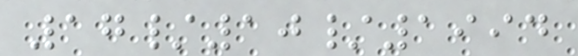17/10/1994
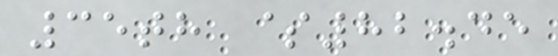35th $82.45
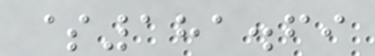$181.69
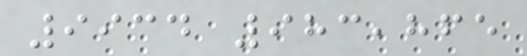9934 983,865
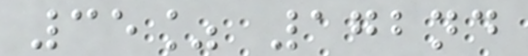35% 172nd
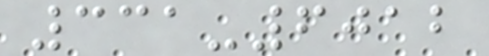331-6012
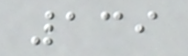139
